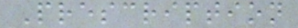Prescription
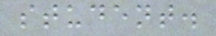student.
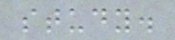study.
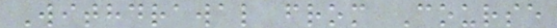Withdrawal from Course
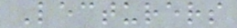Lecturers
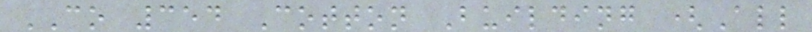CO 354 Cotton Building (All
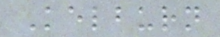Kelburn
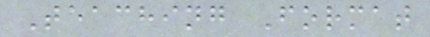Teaching Format
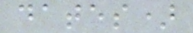dates)
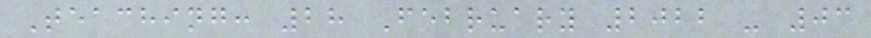Teaching: 28 February 2022 - 03
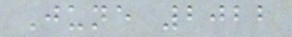June 2022
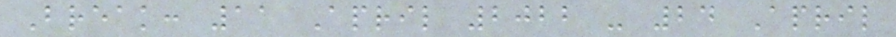Break: 11 April 2022 - 24 April
